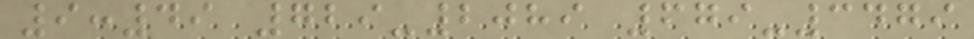9:49 729-2089 679-3479
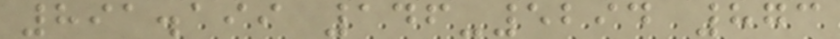891.199 146-5294 873
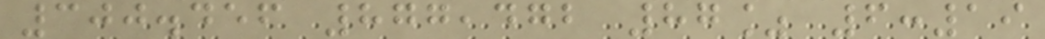300.456 877,472 87% 6:19
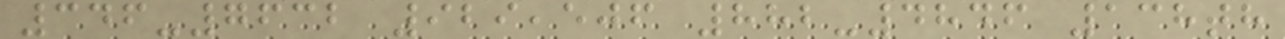346-7632 929,506 882-4846 138th
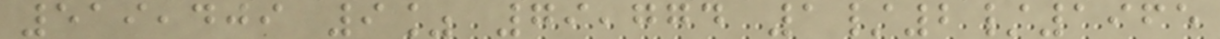519,409 9% 79,774 1/2/1965
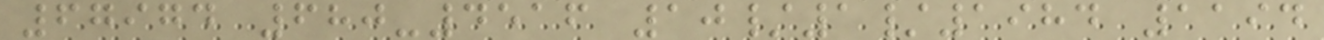67974 680-4516 10/1/1984 1194
